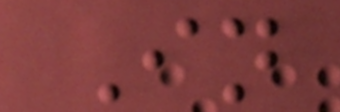In
